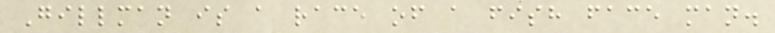Gillman is a race of a fish face man.
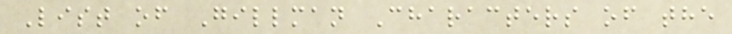List of Gillman Characters of the
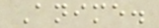Anime.
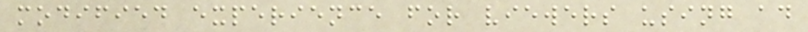modified experience for viewers using ad
